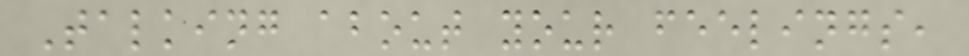Talking about your feelings,
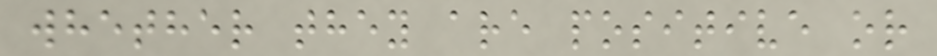whether they are positive or
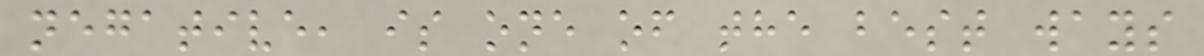negative, is one of the best ways
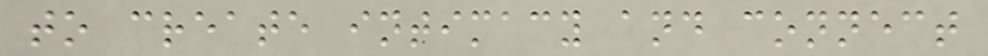to create intimacy and connect
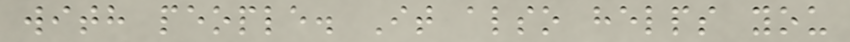with people. It also helps you
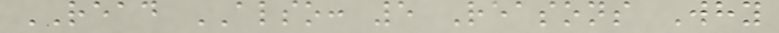READ ALSO: 5 Reasons Why
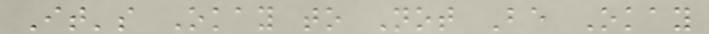It's Okay to Not Be Okay
